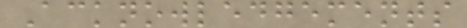Acknowledgements
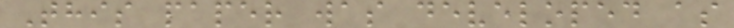This paper was developed as
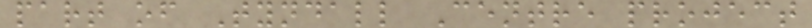part of Tyndall Centre project
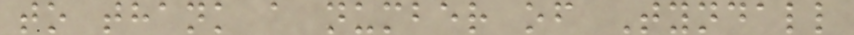to thank a number of Tyndall
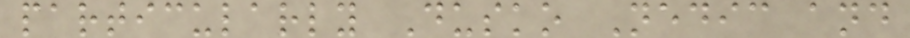particularly Dusko Nedic and
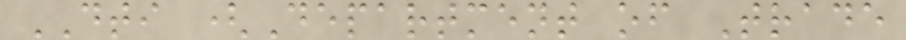DTI (Department of Trade
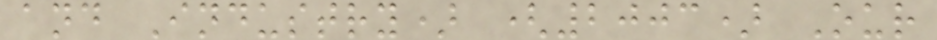and Industry) (2003) Our
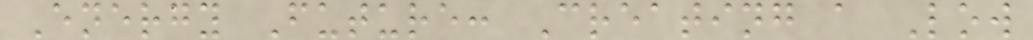Energy Future: Creating a Low
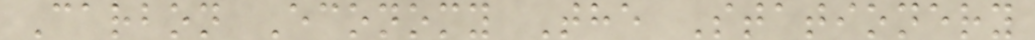Carbon Economy The Stationery
